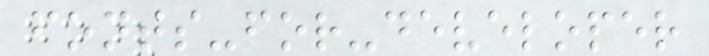fonts-for-developer
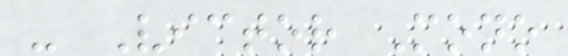- Victor Mono
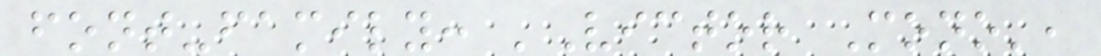font-family: 'Victor Mono',
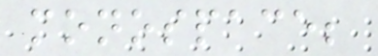monospace;
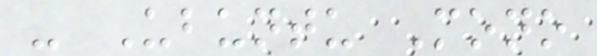- Ubuntu Mono
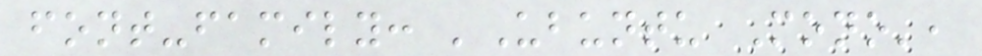font-family: 'Ubuntu Mono',
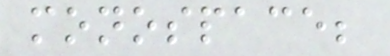monospace;
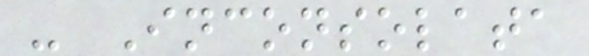- Inconsolata
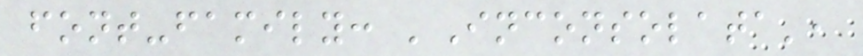font-family: 'Inconsolata',
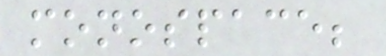monospace;
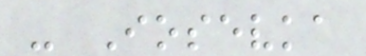- Iosevka
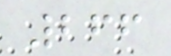266
